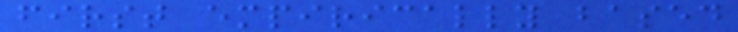first empirically based
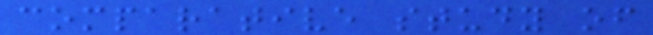comparative study of
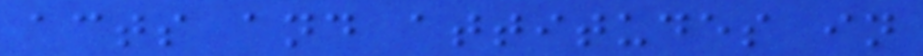acts and attitudes in
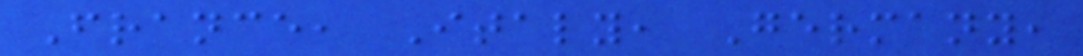France, Italy, Germany,
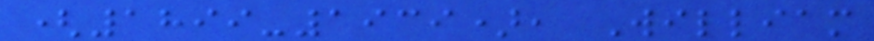(1899-1939), William
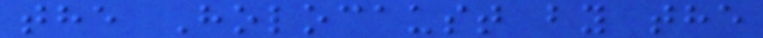the Holocaust by the
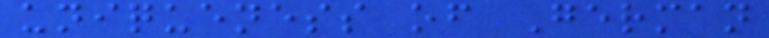uniqueness of German
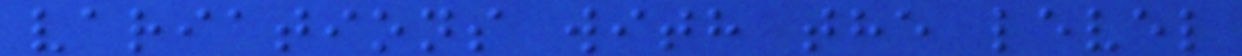variations with the level
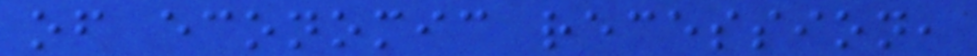of economic recession,
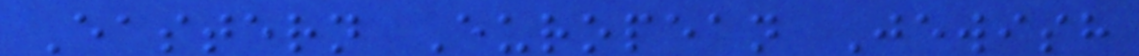Eastern European Jewish
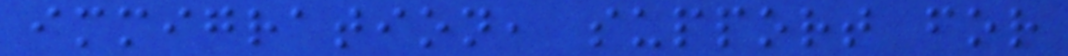immigration, support for
